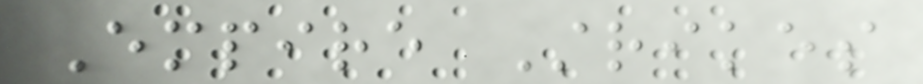Empire Strikes
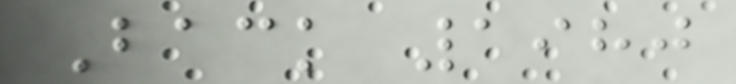Back 1980
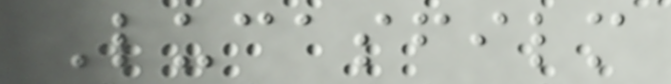Lucasfilm
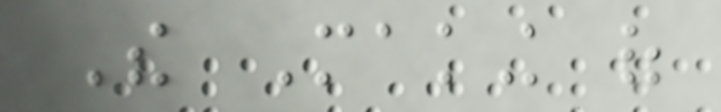The Making of
